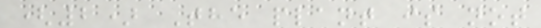(2) The plant is not
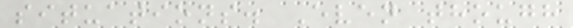situations. Even though
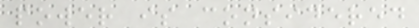power is considered
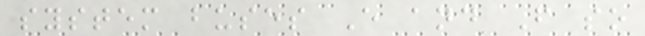system buses E and F so
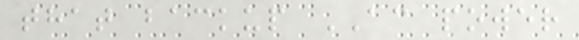that backup AC power
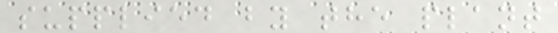supplied by the plant
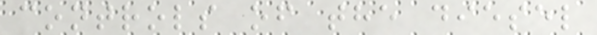controls of the diesel
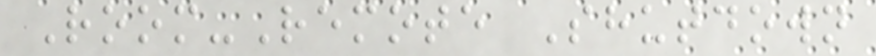Room-Remote Shutdown
